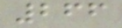266
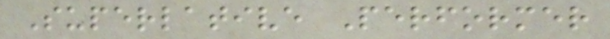Superlative Performer
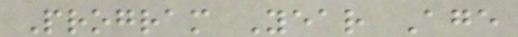Program Year Age
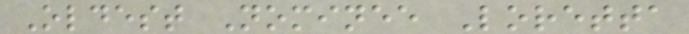Oldest Nominee Loretta
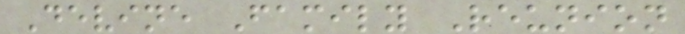Devine Family Reunion
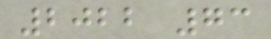2022 73
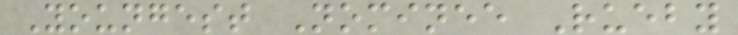Youngest Nominee Rueby
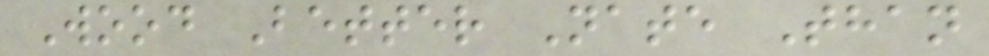Wood Better Nate Than
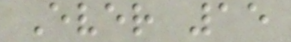Ever 15
